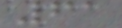61
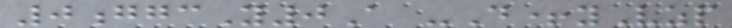0ggcY0A -D+yVzp
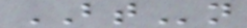BTn
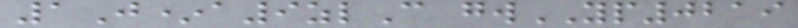1J*a9zlC gwYP0219
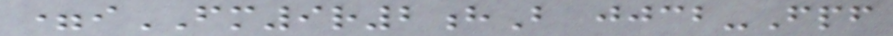=iFM9r2hB jjcb-Fpf
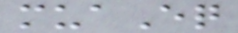muaEq
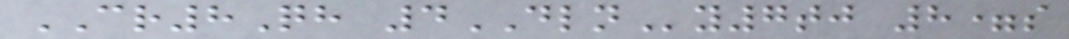CR8Qh 4DLNy7tj 8=s
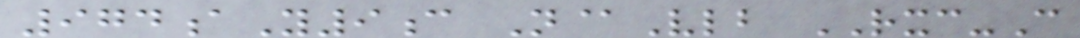974aY9c N@Vlb RXC-C
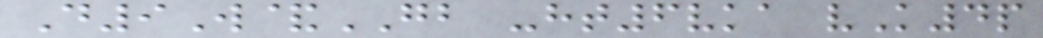D9W&GB -ht6vka vK4p
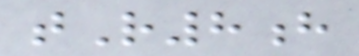tR8h
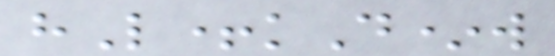hL+kD*w
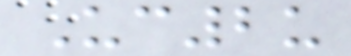Uc2u
